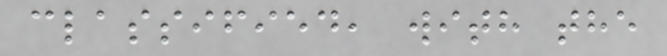classified, with the
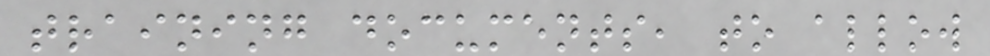training documents, to allow
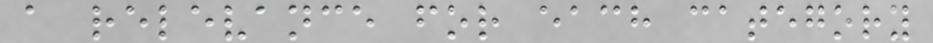a relevance for each category
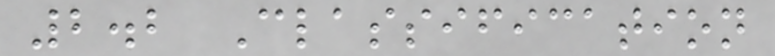2.2 Classification
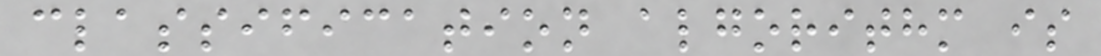classification algorithm is
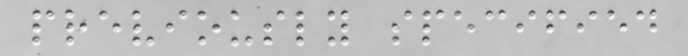previously specified
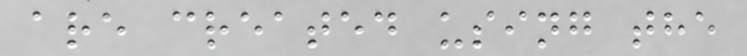are created using the
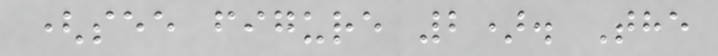(see figure 2). The
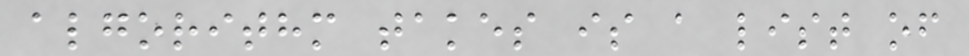algorithm takes is a list of
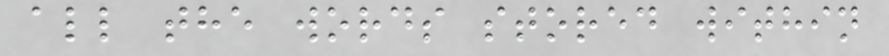all the words stored within
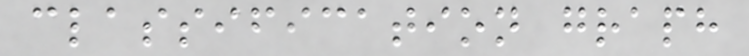classification graph
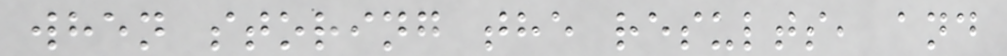when storing the results, and
